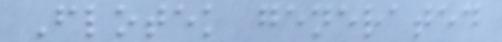Flotek generated
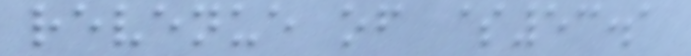revenue of $53.1
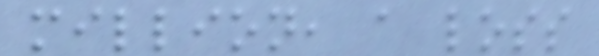million, a loss
